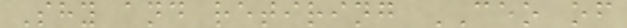Shy and retiring CEO of
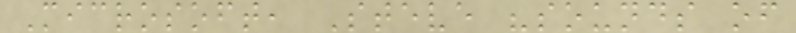Microsoft, Steve "sounds of
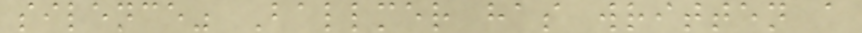silence" Ballmer has written a
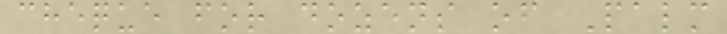cheque for dozens of Palm
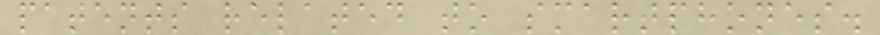patents related to smartphones.
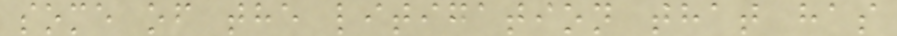some of the litigation that has
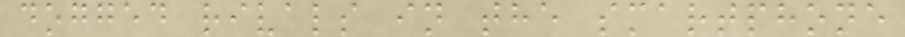dogged rivals in the smartphone
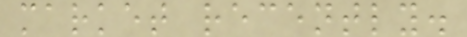market recently.
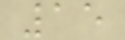15
